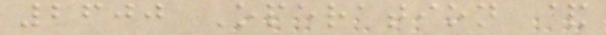2600 Operation &
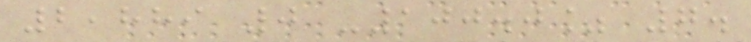2,889 0 -100.0% 7.
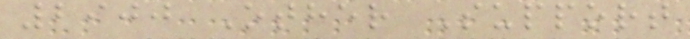2900 Other Support
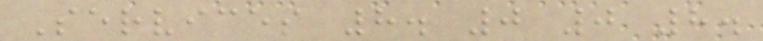Services 8. 0 0 8.
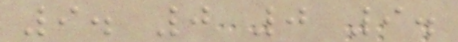9. 0 0 9.
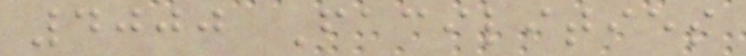4000 Facilities
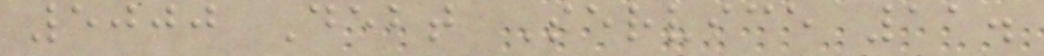5000 Debt Service 11.
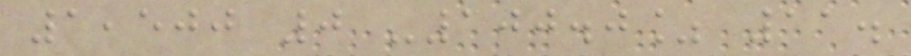1,500 0 -100.0% 11.
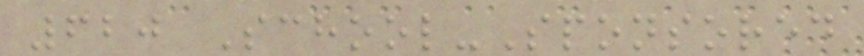620 School-Sponsored
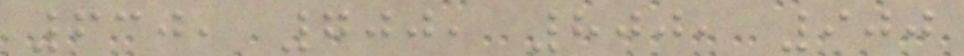630, 700, 800, 900
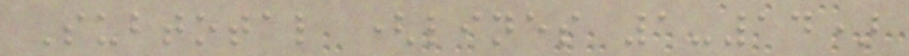Subtotal (lines 1-14)
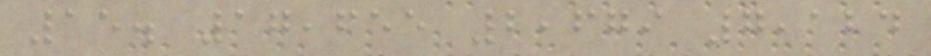15. 17,655 2,679 7,124
